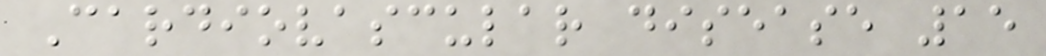Cardiovascular disease 15
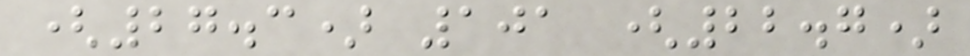(27.3) 101 (22.7)
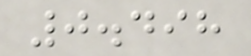0.498
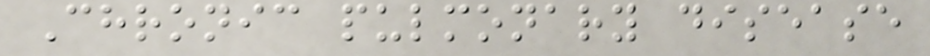Chronic pulmonary disease
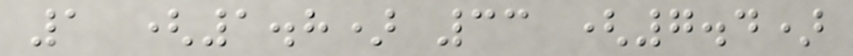1 (1.8) 33 (7.4)
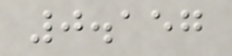0.157
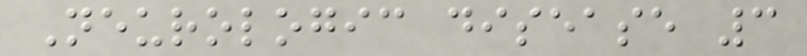Neurologic disease 3
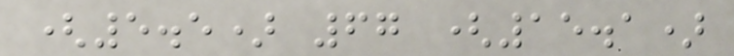(5.5) 67 (15.1)
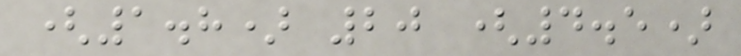(1.8) 20 (4.5)
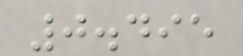0.495
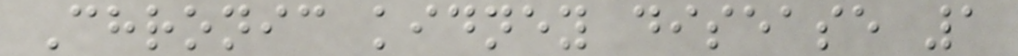Chronic kidney disease 1
